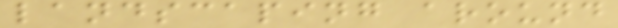landscaping around
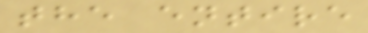the entire
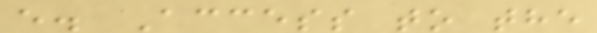e. Access to the
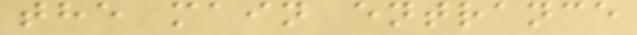the main entrance
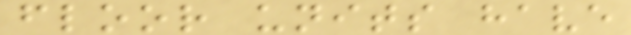floor units have
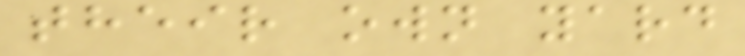their own yard
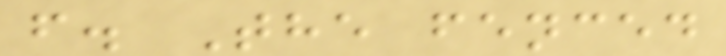f. The fenced
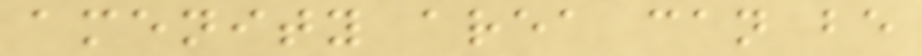amenity area can be
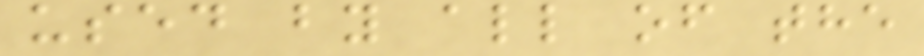used by all of the
